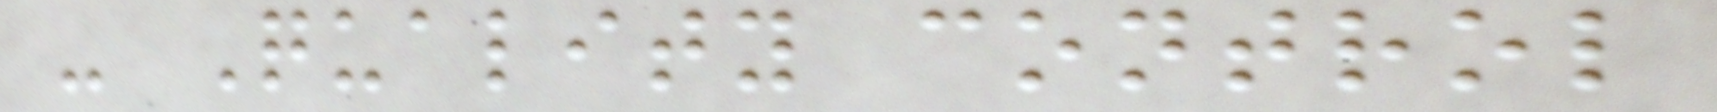- Quality control
